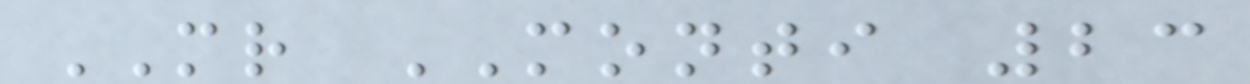MR MONTI 23
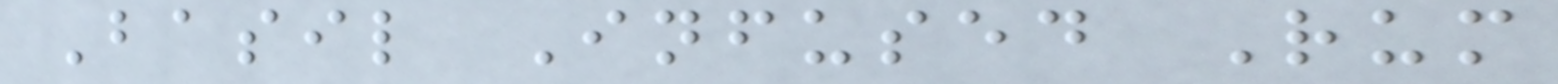Basil Infused Rum
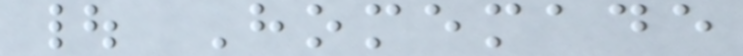| Homemade
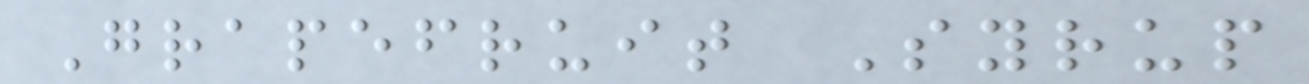Grapefruit Syrup
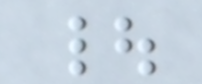|
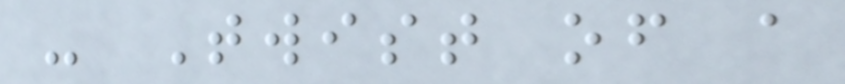- Twist of a
